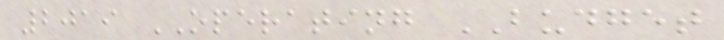2019 OPERATING BUDGET
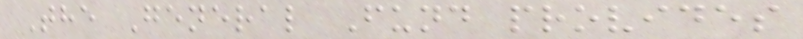The General Fund provides
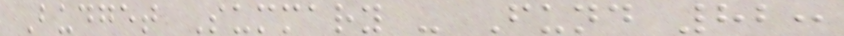Budget Summary - Fund 82:
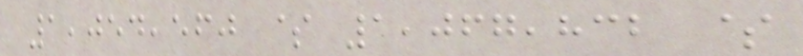1,054,560 $ 1,067,832 $
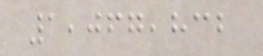1,067,832
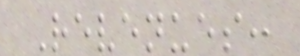Revenues:
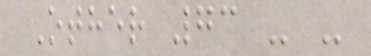Other 73 - -
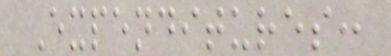Expenditures:
